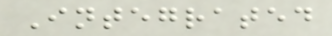Integrated
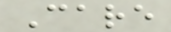Care
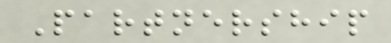Partnership
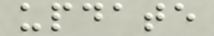update
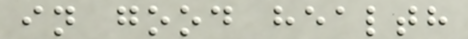in good health
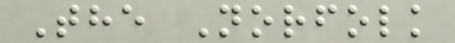The Norfolk
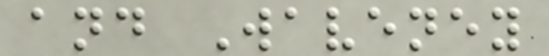and Waveney
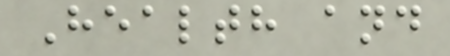Health and
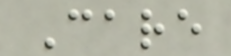Care
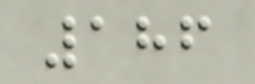186
